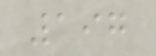197
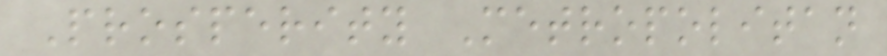Prosperity Metropolitan
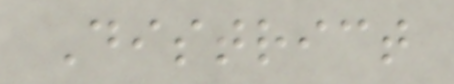District
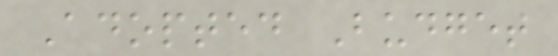Adopted Budget
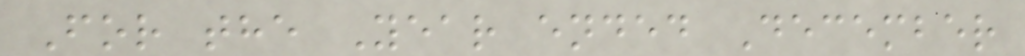For the Year ended December
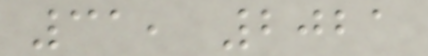31, 2021
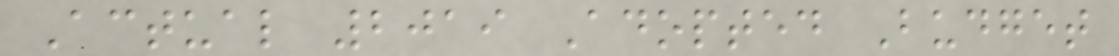Actual 2019 Adopted Budget
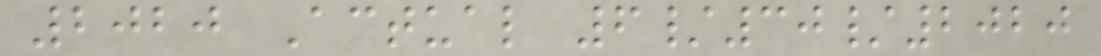2020 Actual 6/30/2020
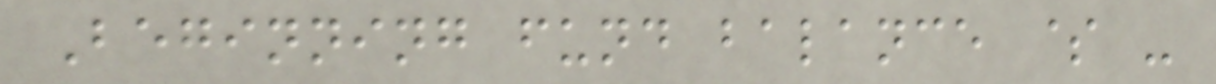Beginning fund balance $ -
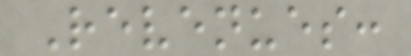Revenues:
